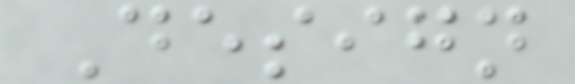Design
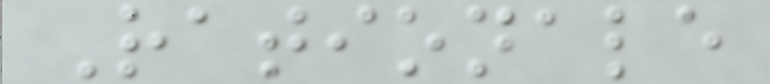Rationale
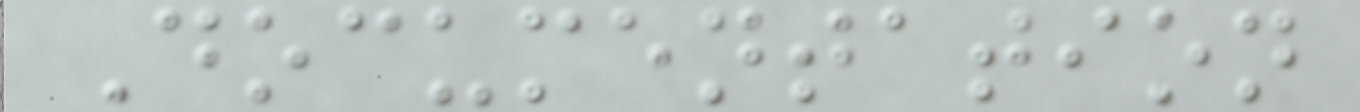Documentation
